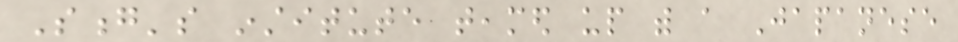Song's institute teamed up with a Japanese
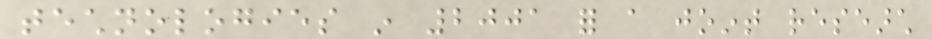technologies in 2001 for a joint research
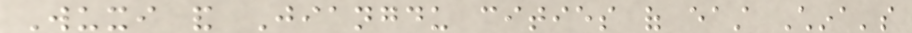Wuxi and Jiangdu cities of east China's
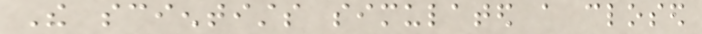The scientists simulated a closed
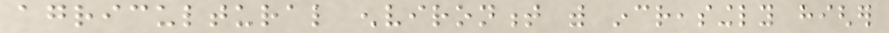agricultural environment with increasingly higher
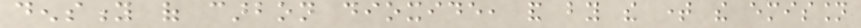density of carbon dioxide, and by the time the emission
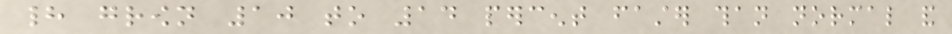had grown 10 to 14 percent faster than normal and
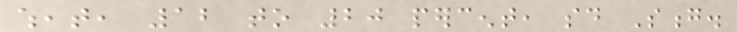wheat, 12 to 20 percent, said Song.
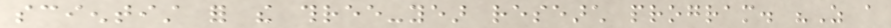scientist for the three-year research program. "As a
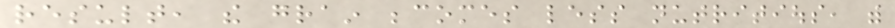result, the grain becomes less nutritious, with
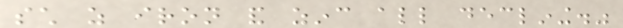such as iron and zinc all declining."
